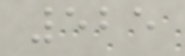525
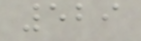529
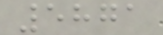5871
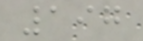197
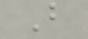B
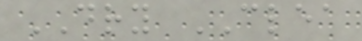DRY CLEA
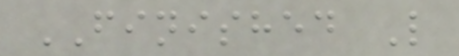FINISHED L
